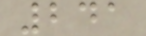241
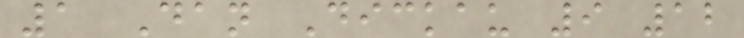1 Dan Dickau 9 12
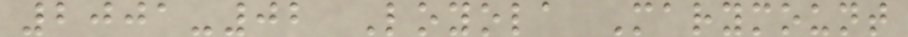2001-02 Loyola Marymount
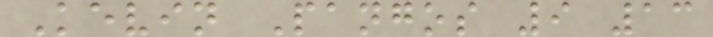Kevin Pangos 9 13
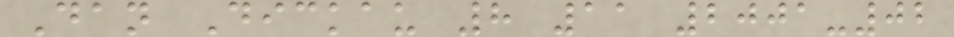Dan Dickau 8 11 2001-02
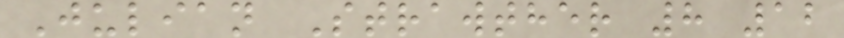Julian Strawther 8 12
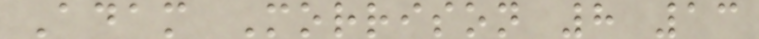Adam Morrison 8 13
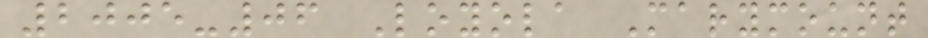2005-06 Loyola Marymount
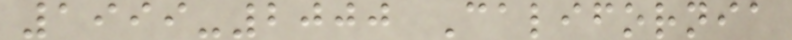1999-2000 California
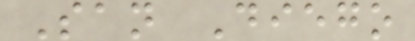San Diego
